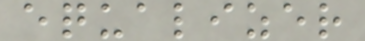equalizer
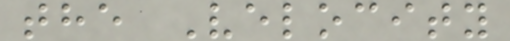the Velocity
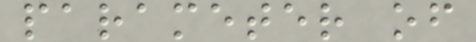parameter of
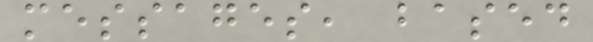messages, based
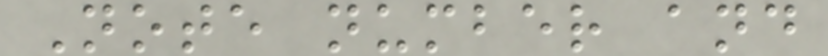Note number and
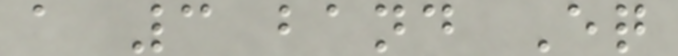a 3 band Eq
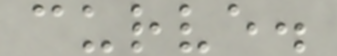curve.
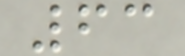63
